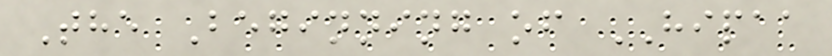The Beginning of HIPAA
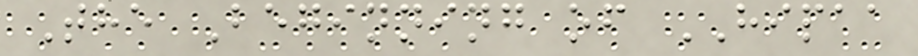The Beginning of HIPAA
